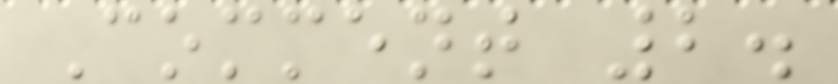Comment 2.
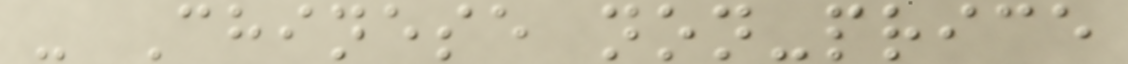- Chinese non-price
